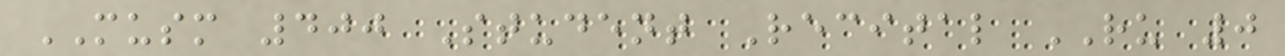MUSM 400 Student Recital RU 0
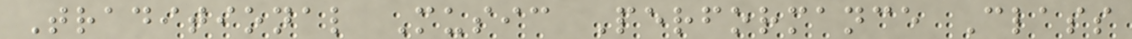Traditional Music Performance Class
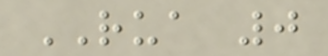RUA 0
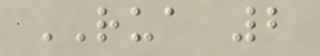RUA 2
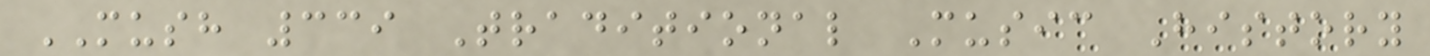MUSH 339 Traditional Music History
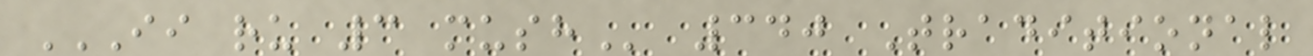II RU 3 MUSH 340 Traditional
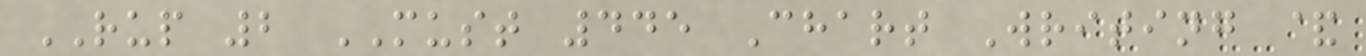RUP 2 MUST 445 Chart Writing &
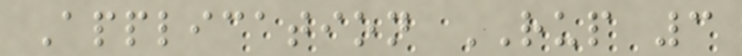Application RUP 3
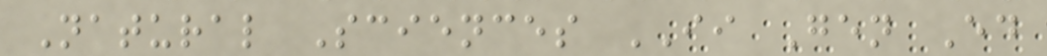Natural Sciences II Gen Ed
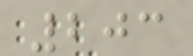203
